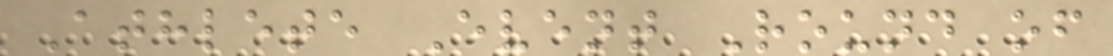Athlete Event Round of
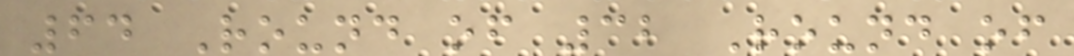64 Round of 32 Round of
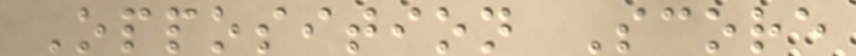Opposition Score
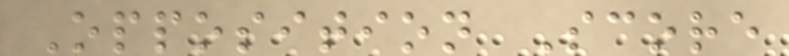Opposition Score
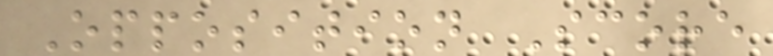Opposition Score
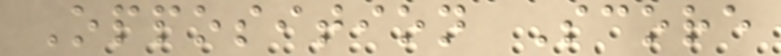Opposition Score
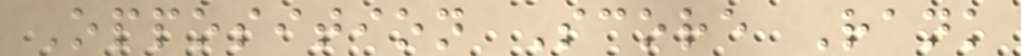Opposition Score Rank
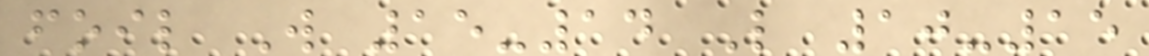foil W 15-14 L 10-15
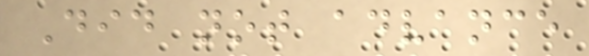Did not advance
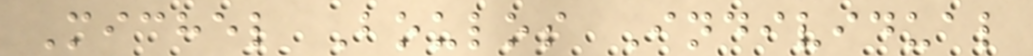Michel Boulos Individual
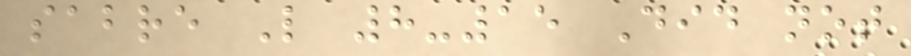sabre L 8-15 Did not
